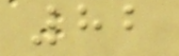82
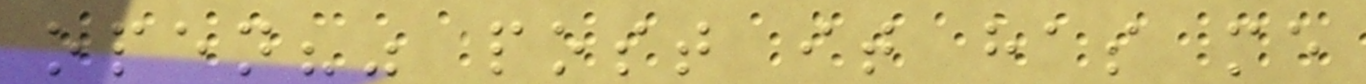open?" post it has me
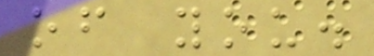of you.
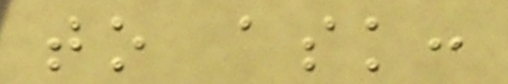to ask:
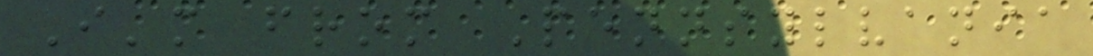I'm from Pennsylvania
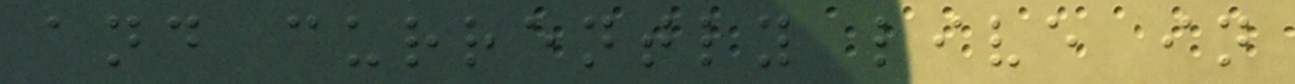and currently live in
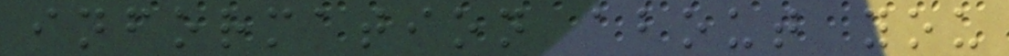information about you
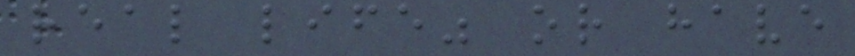real life" or have
